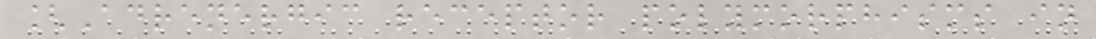[Adrenergic receptor polymorphisms in
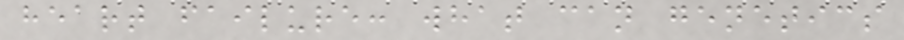heart failure: what can genetics
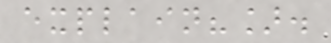explain?].
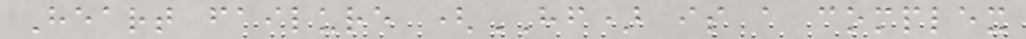Heart failure (HF) is a complex
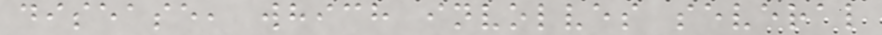disease, which involves several
